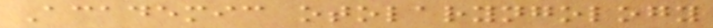Academic otolaryngology
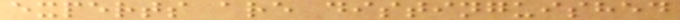experts are distinguished
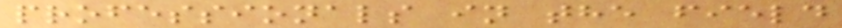professionals in the field
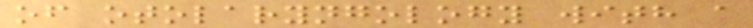of otolaryngology with a
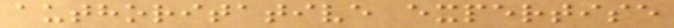authoritative expertise
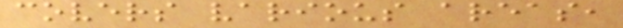covers various areas,
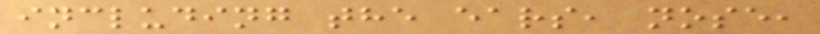including the ears, nose,
